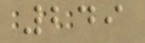249
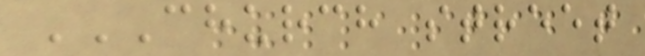CHURCH STREET
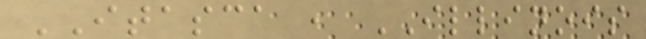ITASCA , ILLINOIS
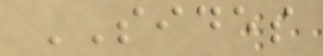SIDES
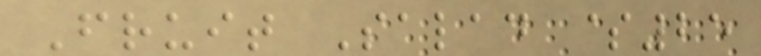Fruit Salad $25
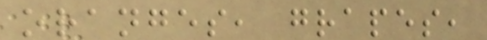oranges, grapes,
